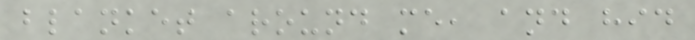blanket around me, and hid
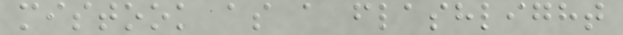mistook as a flashlight
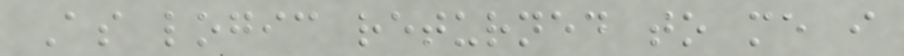As logic returned to me i
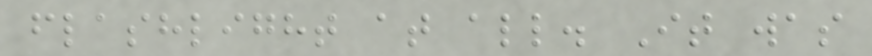flashlight at all. It was
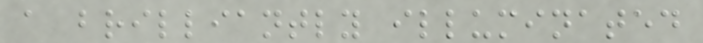a brilliantly illuminated
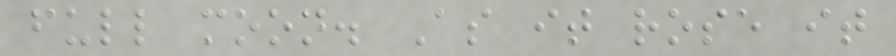full moon. As it rose it
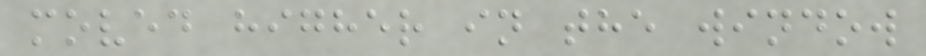moved higher in the window
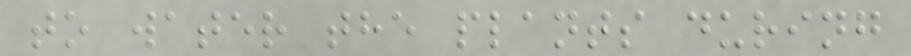to water the plants during
